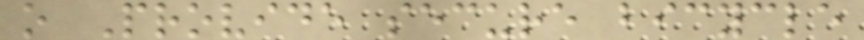o Provide secure bicycle
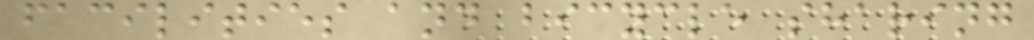facilities and bicycle sharing
